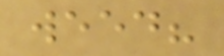weed?
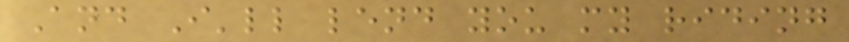And I'll lend you my riding
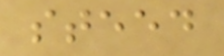steed
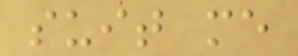suit me
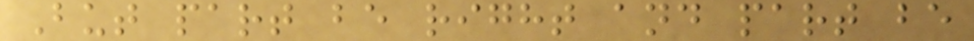But part be right and part be
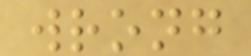wrong
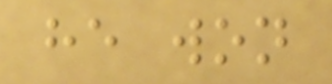he won
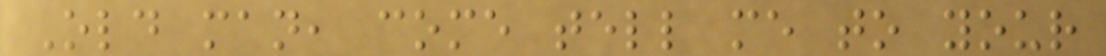Old man, come tell me to your
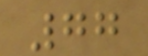77
